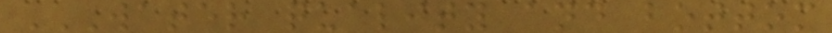WATER QUALITY AND BOTTOM
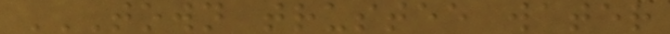TOWN TRUSTEE WATER
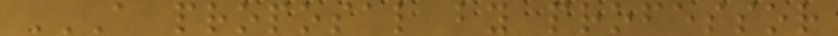A PROPOSAL BY PROFESSOR
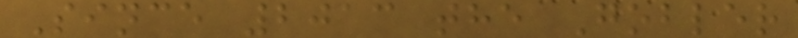Since 2013 the Gobler
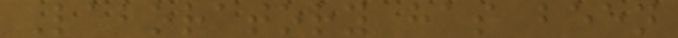Laboratory has been
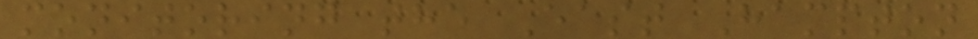monitoring the East Hampton
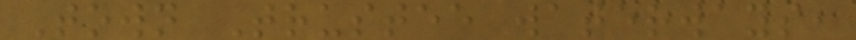Town Trustee waterways,
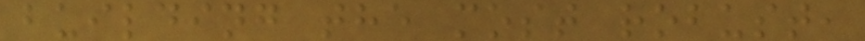building the most robust,
